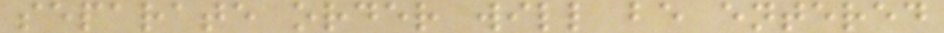separate order will be entered
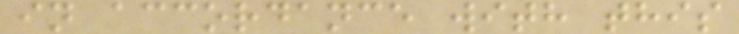in accordance with this
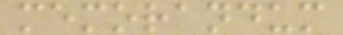memorandum
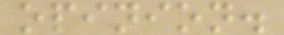opinion.
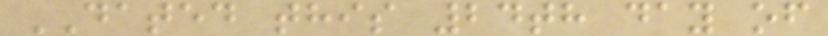DATED this 24th day of
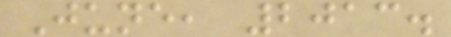June, 2013.
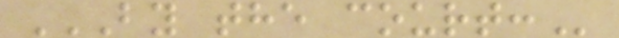BY THE COURT:
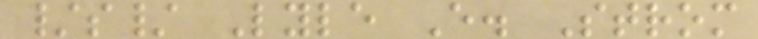/s/ Lyle E. Strom
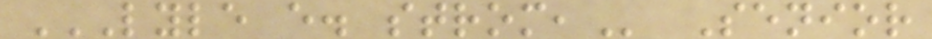LYLE E. STROM, Senior
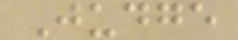Judge
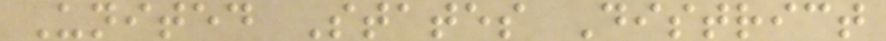United States District
